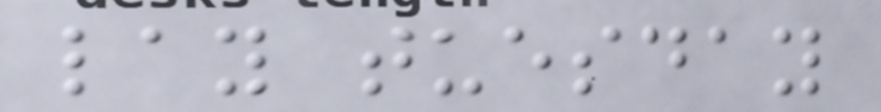lay tuesday
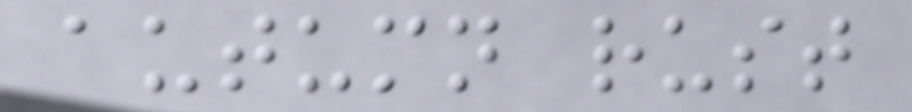autumn rust
